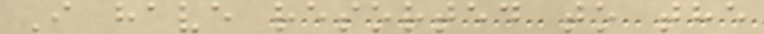I have resorted to the
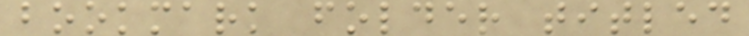bookmark folder titled
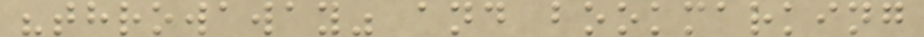"throwaway" and bookmarking
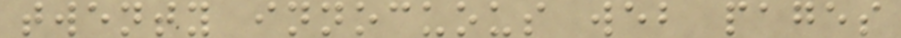twenty innocuous web pages
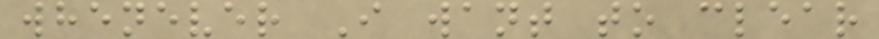whenever I want to clear
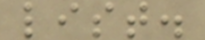list.
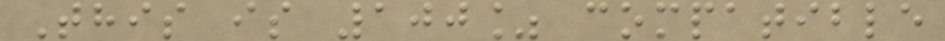This is 100% compatible
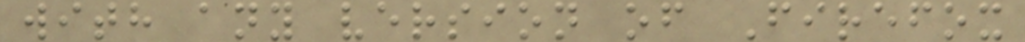with any version of Firefox
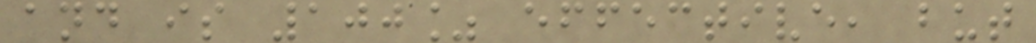and is 100% effective, but
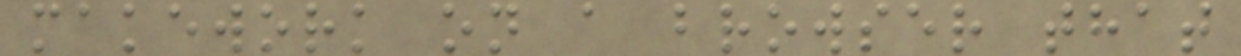makework on a browser that
